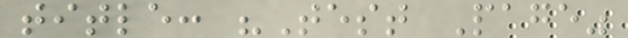title: "Test Page"
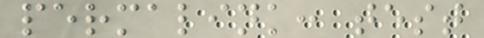permalink: test
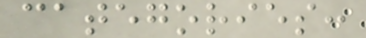categories:
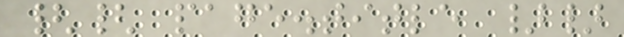{{ page.title }}
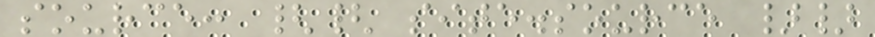source: {{ site.source }}
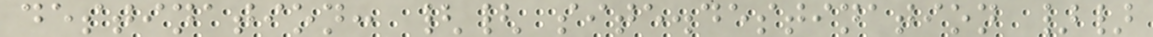destination: {{ site.destination }}
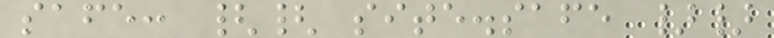safe: {{ site.safe }}
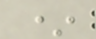*
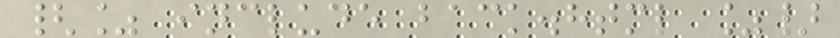{% include back.html %}
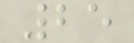25
